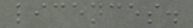licences.
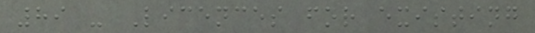89 - Licences for existing
